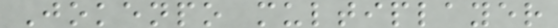Jokenpo multiplayer
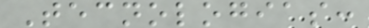Tecnologias:
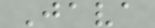Java
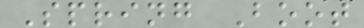Spring Boot
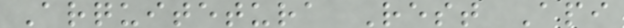Arquitetura Rest Api
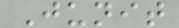Junit
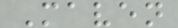Maven
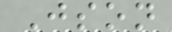Json
